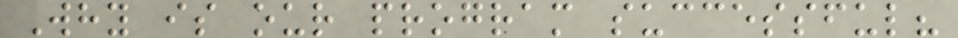Why is our program successful?
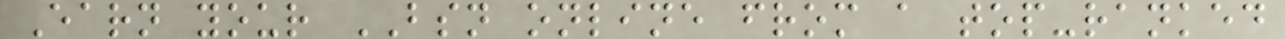Earn your BSN online from a top-ranked
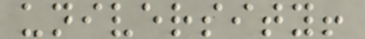university!
